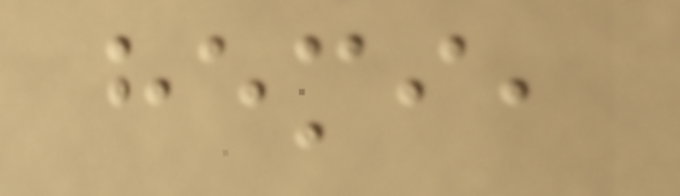hemi,
